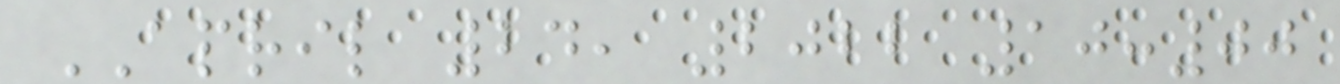APRIL 24, 2022 10:00
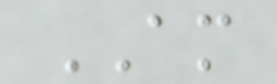AM
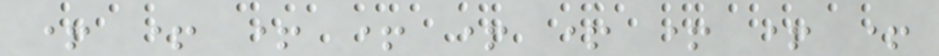+ + + + + + + + +
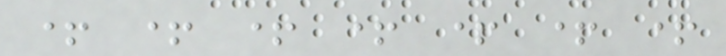+ + + + + + +
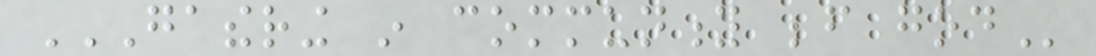GATHERING IN COMMUNITY BEFORE GOD
